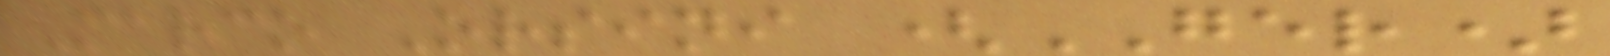Marco Orsini (GER)
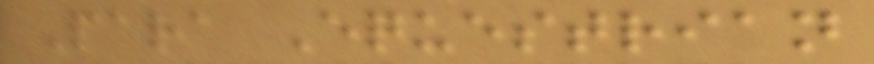Para Equestrian
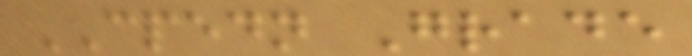CPEDN Grade
